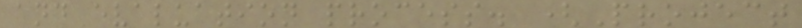and evaluation process. (Project
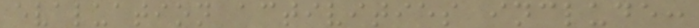evaluation activities include:
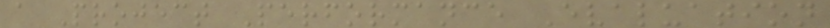a Project Performance Evaluation
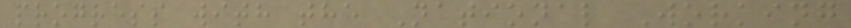progress with the National Working
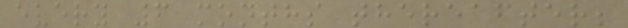every 6 months thereafter;
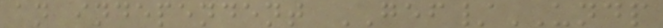an independent GEF/UNDP
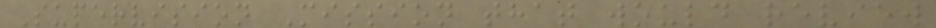Supervision Mission that would review
